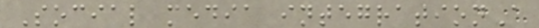Social media integrationA
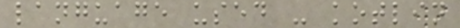language used - kotlin
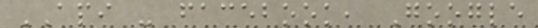API - facebook, Google
